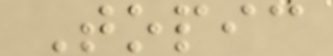Topic
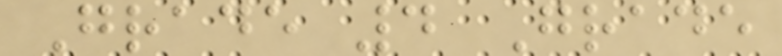Grade 4 Grade
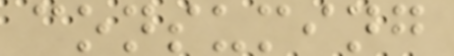consuming
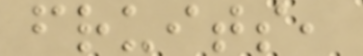fruits,
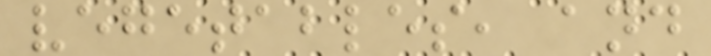vegetables, and
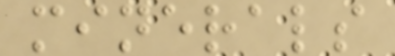minerals
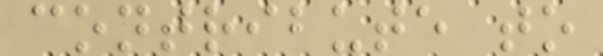contribute to
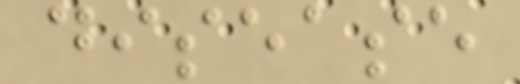disease
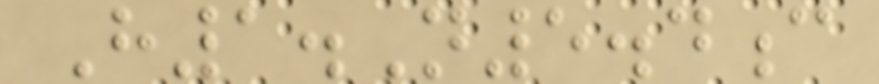H1.N5.4c
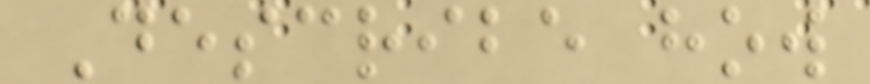Describe how
